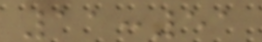11:51
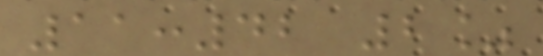11:42 2%
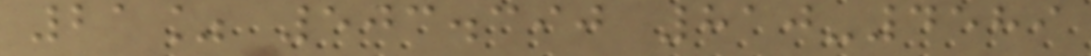21% 503.390 810-4589
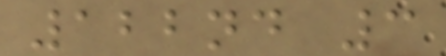122nd 3
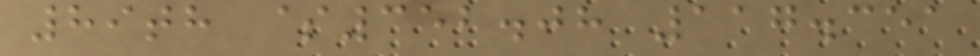89th $352.08 117.351
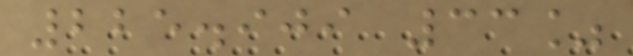225.909 33%
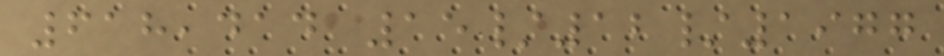618,414 15/12/1977
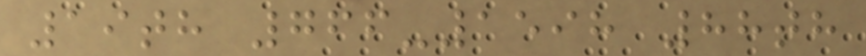19th 766-1598 88th
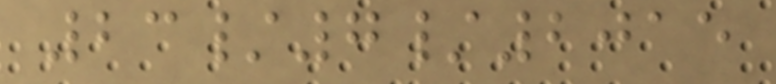23/7/2015
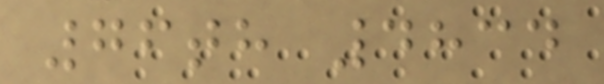76th 4834
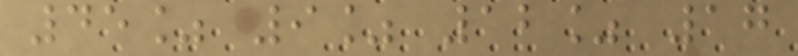45% 9% 12% 17
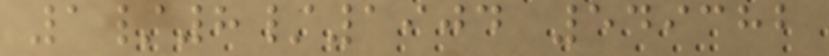1/8/1904 549382
